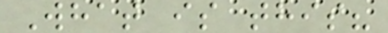What is this?
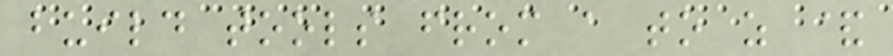build tools from a to z &
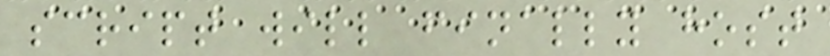script will finally host
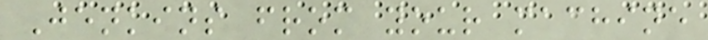Jenkins from your machine
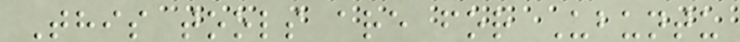This tools are for Ubuntu
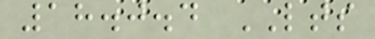18.0.4 LTS
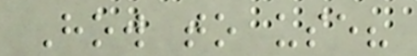How to use?
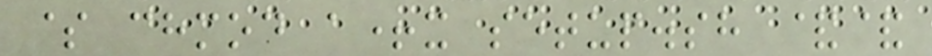$ chmod a+x setup.sh &&
